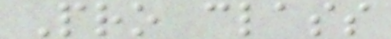Pro class
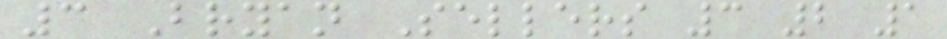3 Bryan Sellers 3 2 1
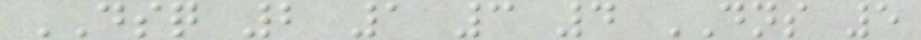DSQ 2 1 3 4 DNS 5
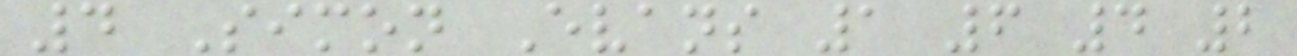4 Simon Evans 1 6 4 2
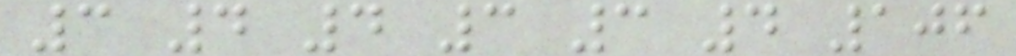3 4 4 3 3 4 106
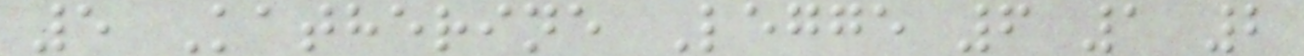5 Katherine Legge 6 1 2
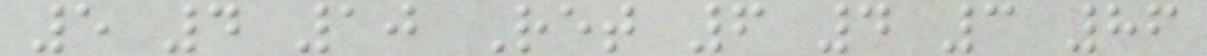5 4 10 Ret 6 4 3 86
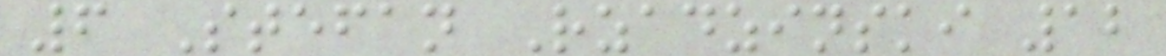6 Stefan Rzadzinski 12
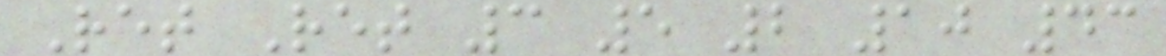Ret Ret 3 5 2 10 43
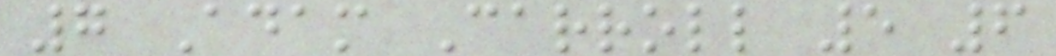7 Adam Carroll 5 6
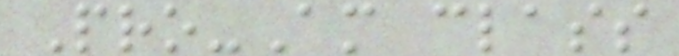Pro-Am class
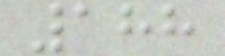188
